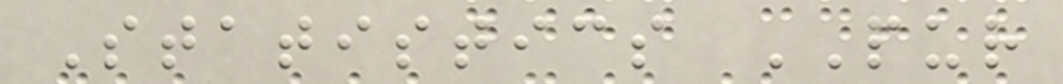Statistics PUR
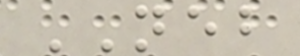NEB
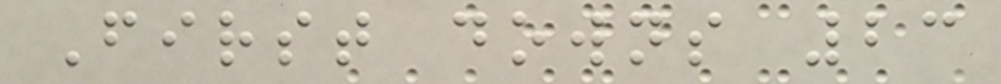First downs 23
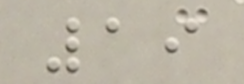19
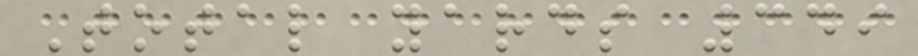Total yards 349
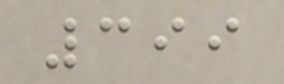399
